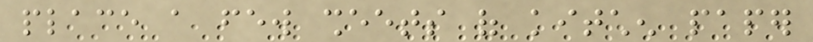place a few sheets of kitchen paper
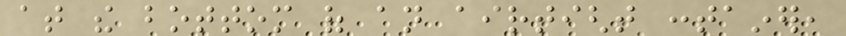at the bottom of an airtight container,
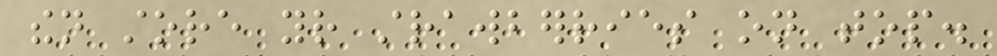then store your strawberries on top.
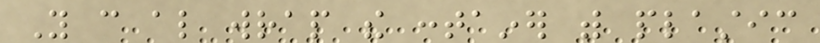You can also wrap the container with plastic
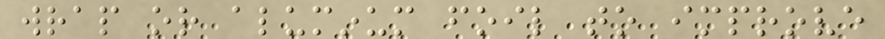wrap or aluminum foil to improve
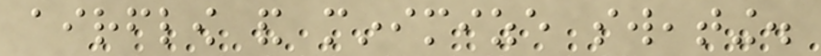airflow and minimize sweating.
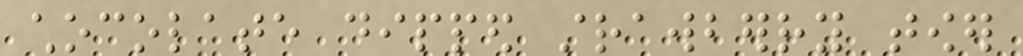chocolate dipped strawberry tower
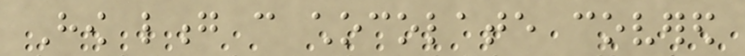How long can chocolate covered
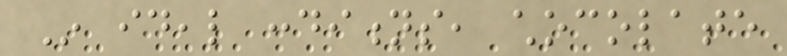In ideal conditions, chocolate
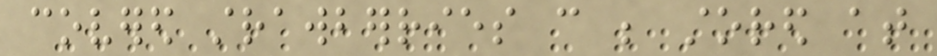covered strawberries can be stored at
